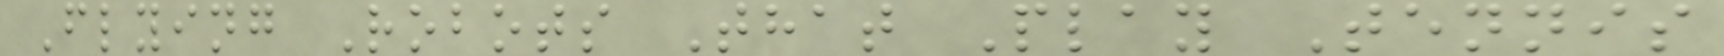Flying Robots That Play Tennis
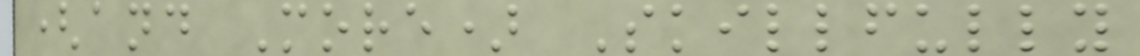(and More) Skillfully
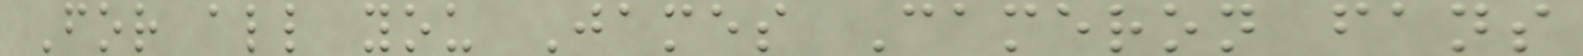For all you James Cameron fans
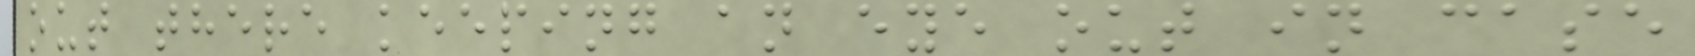out there keeping an eye out in case
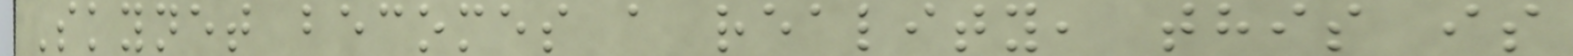Skynet becomes a reality, this is
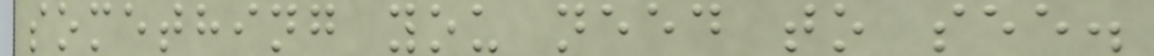something you need to see.
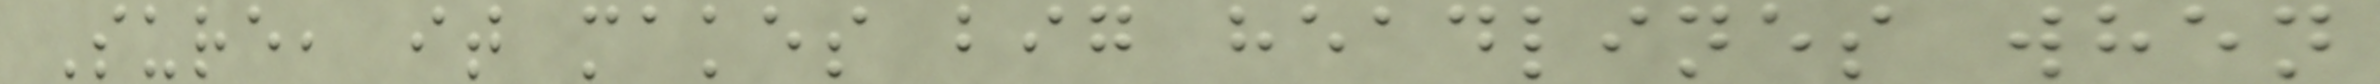Sure, it makes big headlines when
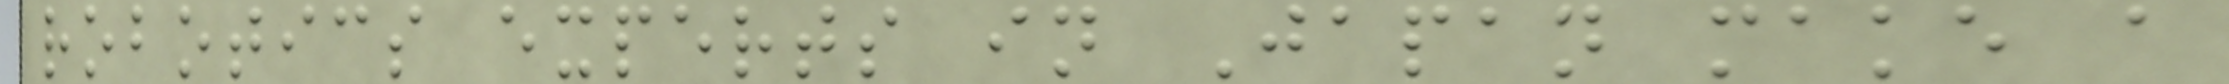robotics experts in Japan make a
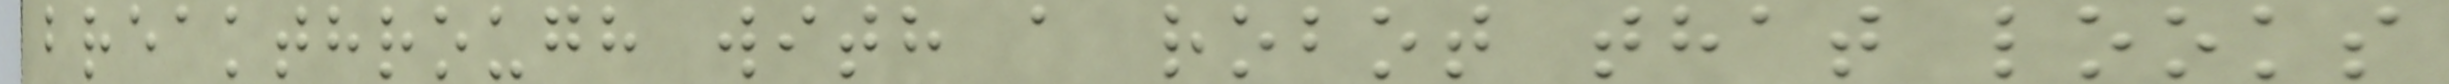breakthrough with a robot that looks
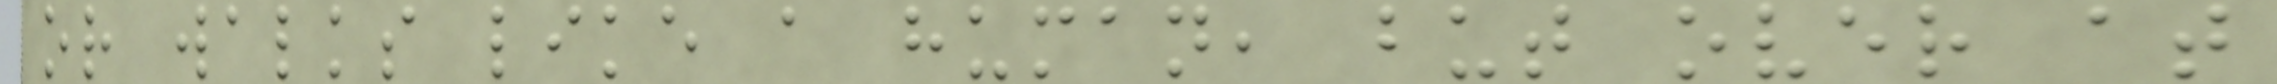or walks like a human, but over at
